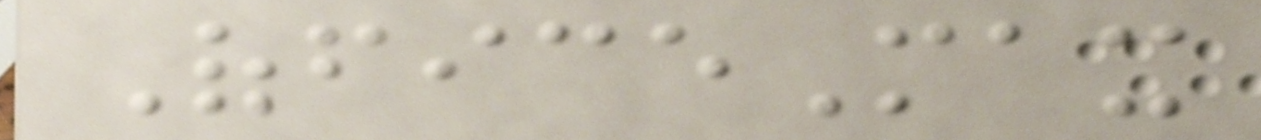OfficeMax
